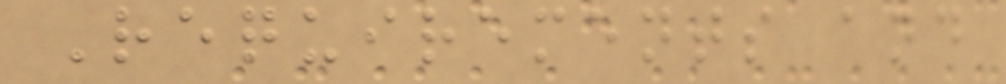Requirements and
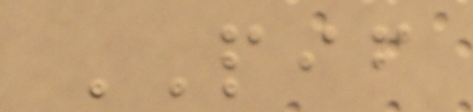PIF
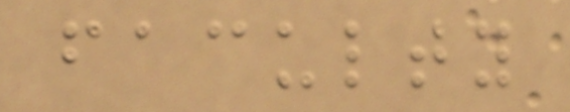faculty
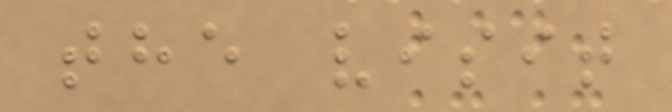the visit
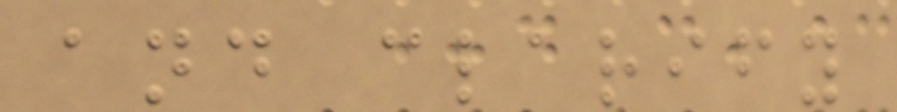and clarify
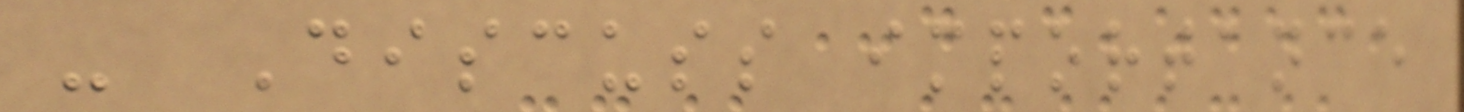- Discuss importance
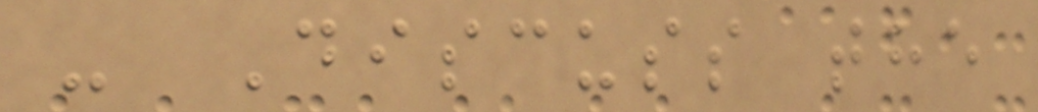- Discuss the
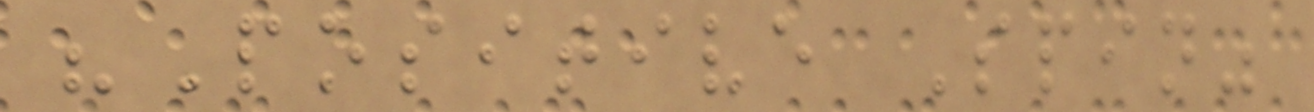"Positive Spin"
